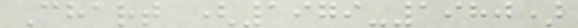Chart (1979-1980)
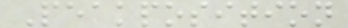Peakposition
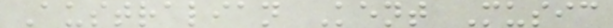Australian Kent Music
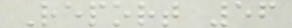Report 56
